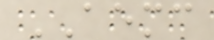AEMC
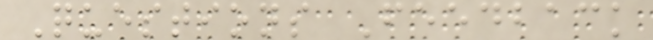Questions Feedback
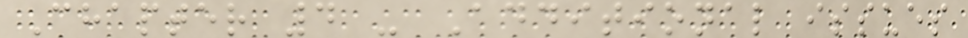Chapter 4 - Additional issues
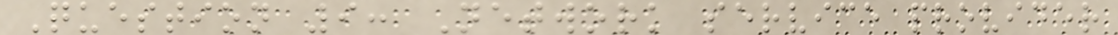Question 9: Network service provider
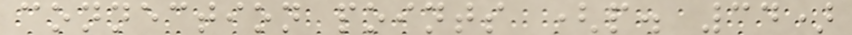connection points (p. 34)
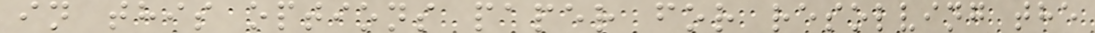in this options paper for resolving the
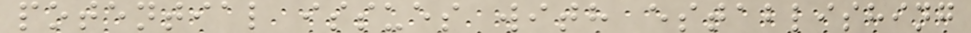potential issues with establishing
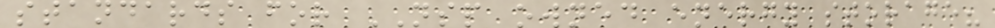standards for NSP owned energy storage?
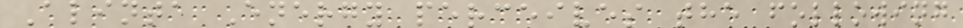Alinta Energy perceives the following
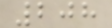208
